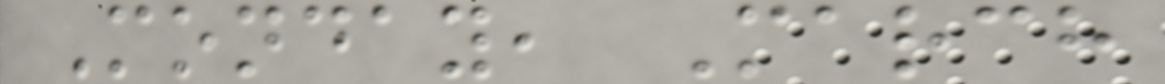Monday, March
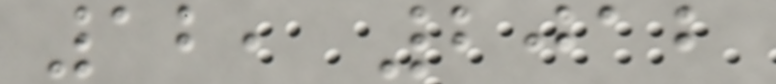12, 2012
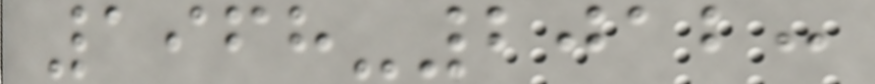1968-2012:
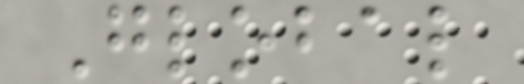Global
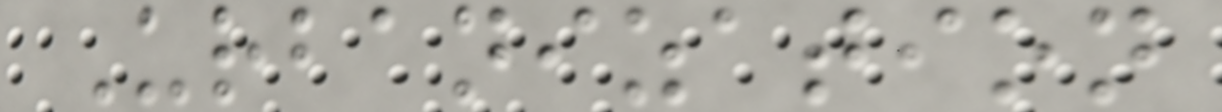Urbanization
